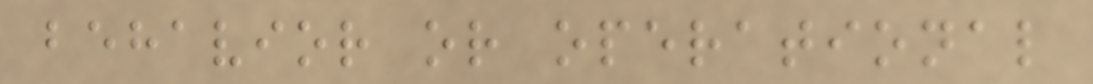behavior or operational
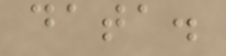data.
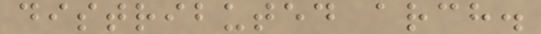distributed arch.
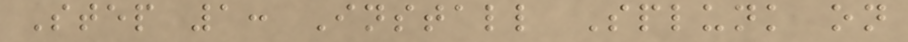Step 1: Install Splunk on
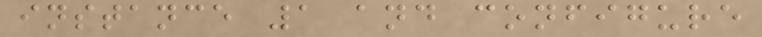instance 1 and configure
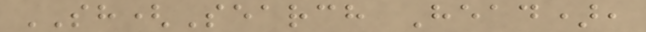SH(Search Head),
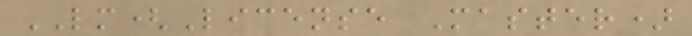LM(License Master)
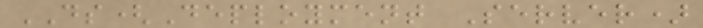DS(Deployment Server)
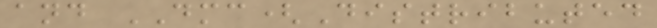and DMC(Distributed
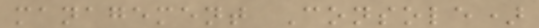management Console)
